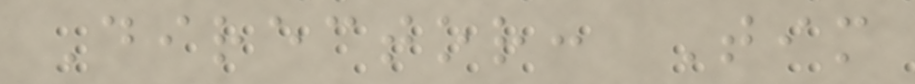Director: Tim
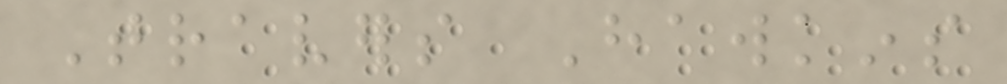Travers Hawkins
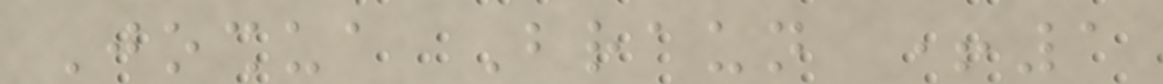Joshua Braun +1
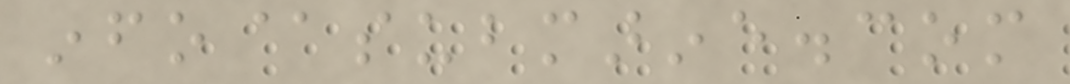info@submarine.com
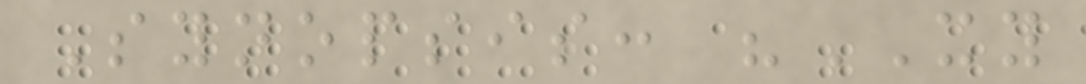Synopsis: "XY
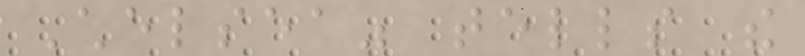Chelsea" tells the
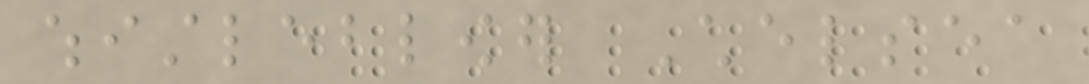whistleblower Chelsea
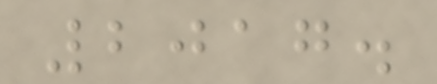2017.
